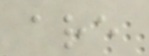are
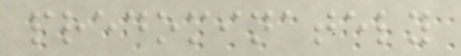predominately
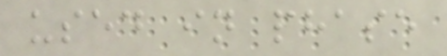used in phase
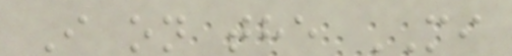I on the MI
